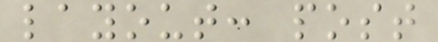layout: post
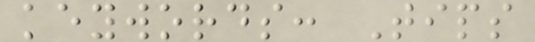keywords: Tips
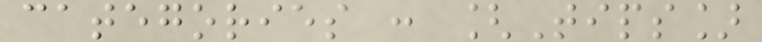categories : [Tips]
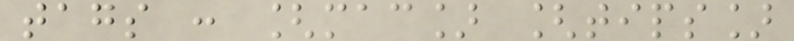tags : [mac] [tips]
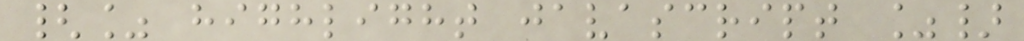{% highlight javascript %}
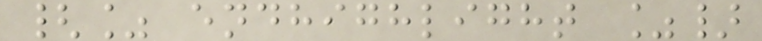{% endhighlight %}
